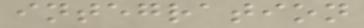integration
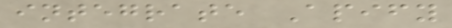integrate Apify
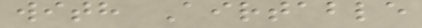with Airtable
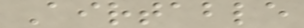Airtable
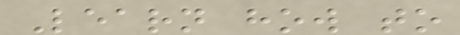Learn how to
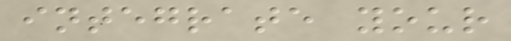integrate your
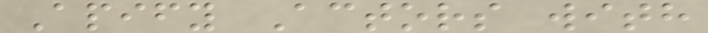Apify Actors with
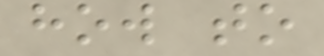how to
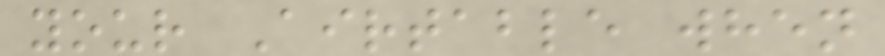your Airtable when
